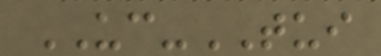UC-TUI
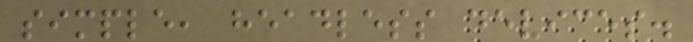simple, headless devices.
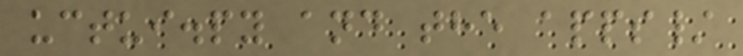uctui.py and the apps/
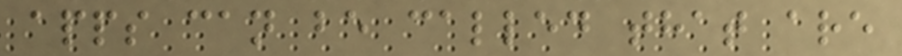apps can be called that are
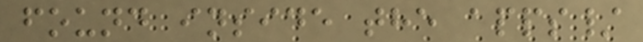found inside the apps/
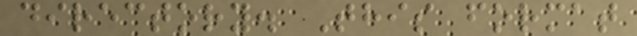directory. This format
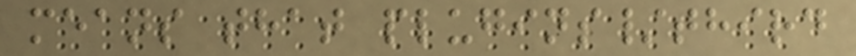means that plugins/third
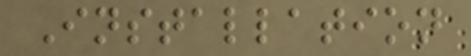Installation
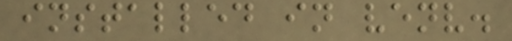installed in venv.
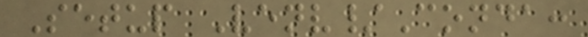Setup Venv/Conda:
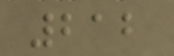212
